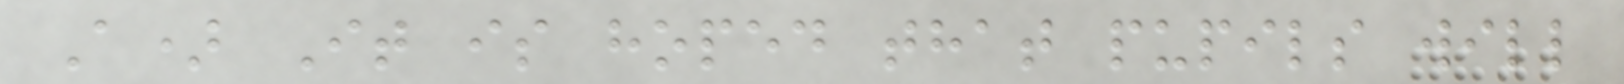A) It is hoped that pupils will
